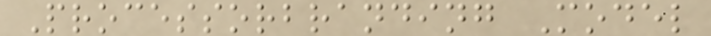Processorbranding Model
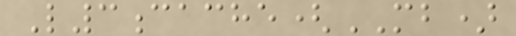L3cache(MB)
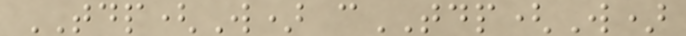TDP(W) cTDP(W)
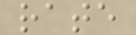rate
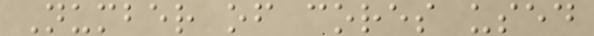Number of cores used
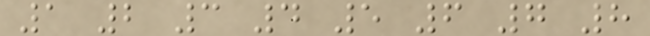1 2 3 4 5 6 7 8
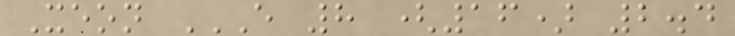Xeon E 8 (16) 2.4
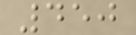450
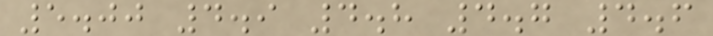5.00 4.9 4.8 4.7 4.6
